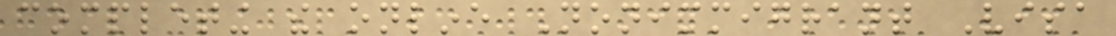completing the online Nonimmigrant Visa
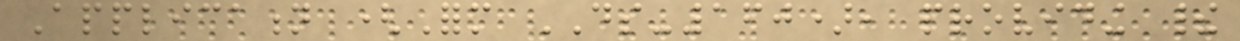Application (Form DS-160), providing their
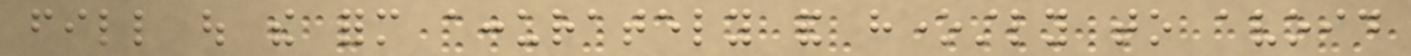fill out the form accurately and honestly to avoid
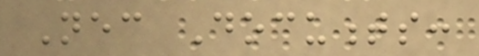Necessary Documents:
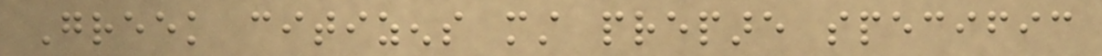Greek citizens must prepare specific
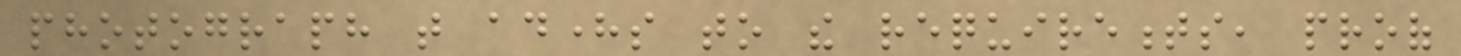photograph that adheres to the requirements, proof
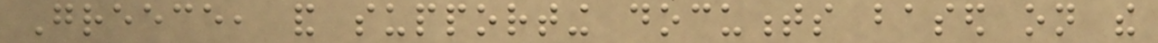Greece, and supporting documents based on the
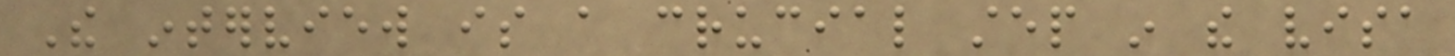The interview is a crucial step in the visa
